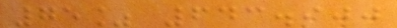75% 643.900
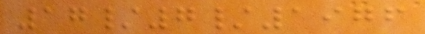17/7/1976
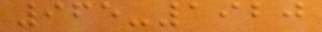965-1920
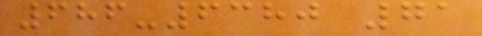686-6380 71
